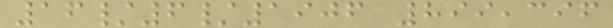16/6/1906 899,396
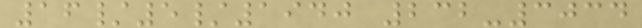16/5/1940 232-3034
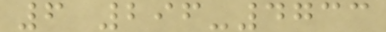6 296-4733
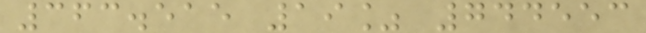363.515 19% 744553
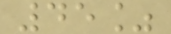45%
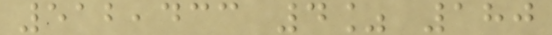512,433 4% 180
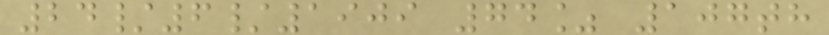24/6/1909 74% 107th
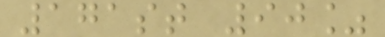171st 90%
